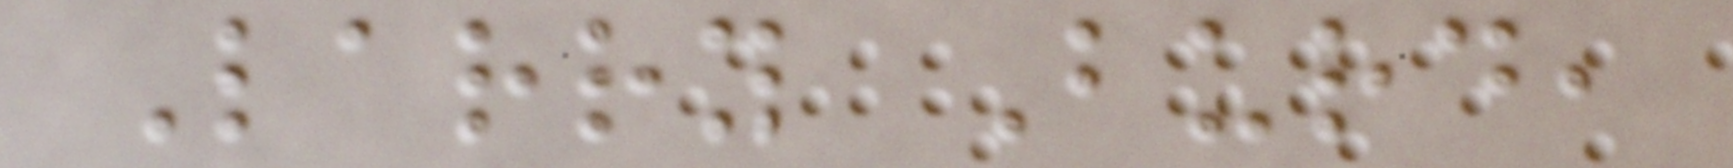Larry Burd,
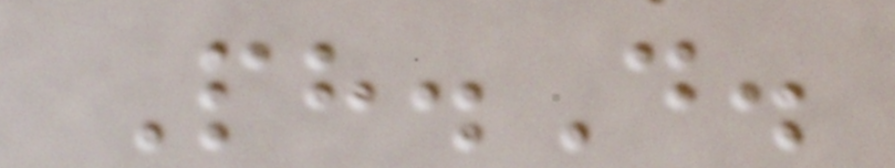Ph.D.
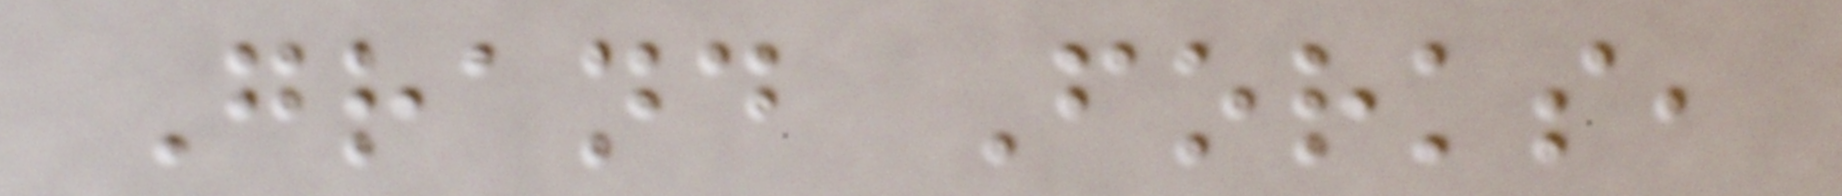Grand Forks,
